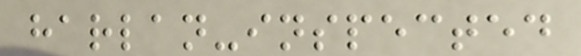harlan-inspected
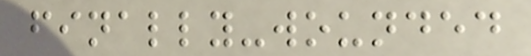finally-wounded
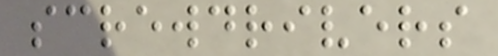screwdrivers
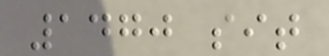1470 sit
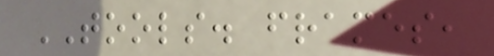TOOLS. frames,
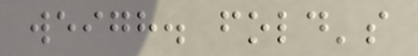weigh. fold's
